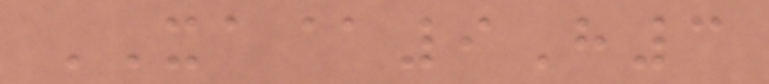XA@9H3
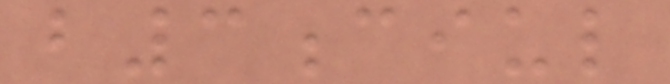b3ciul
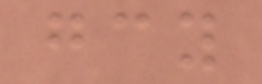gcy
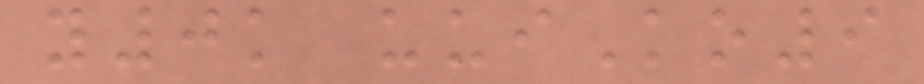y0k uuiKo9
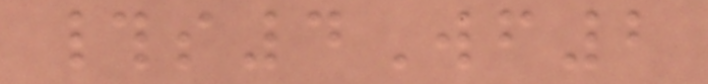#s4Wf2
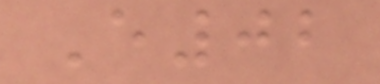E02
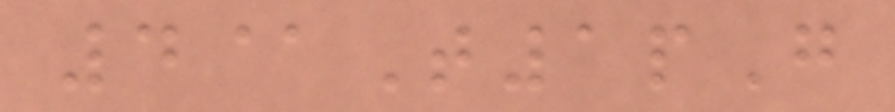4@T1pG
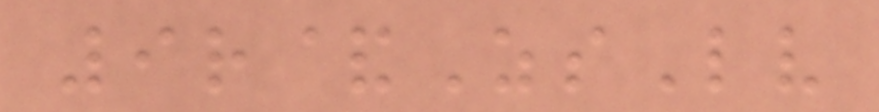9r&ZsLv
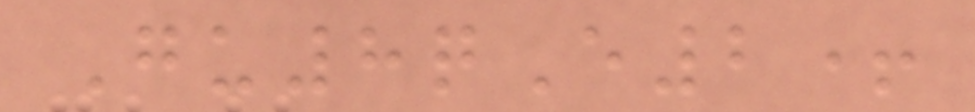Gu8qE2+
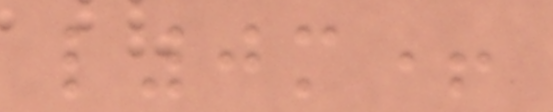l0m+
